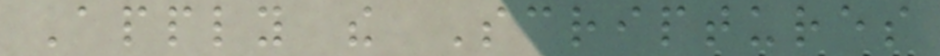Apply the Scriptures
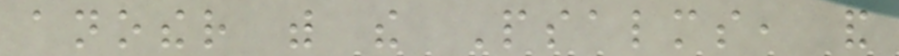another with the Psalms, and
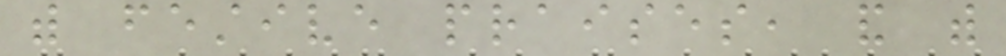with festive praises, and with
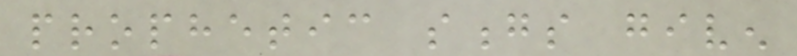prophetic songs given
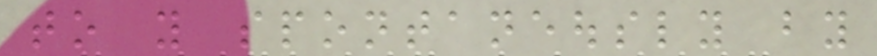to you spontaneously by
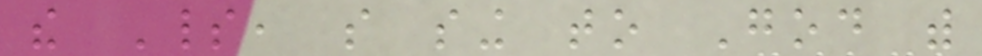the Spirit, so sing to God with
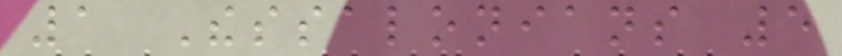1 Thessalonians 5
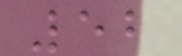52
